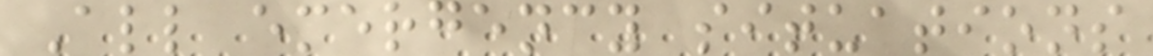All emergency situations
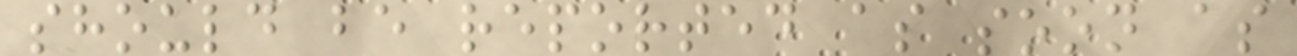should be reported as soon as
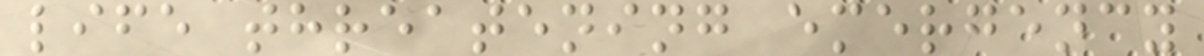life threatening emergency
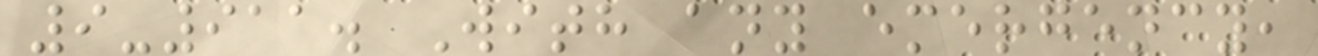9-911. With any emergency,
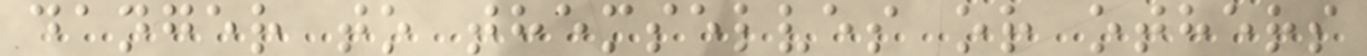danger to themselves or others
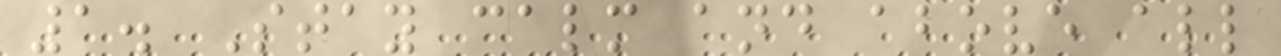1. Stay calm and above all
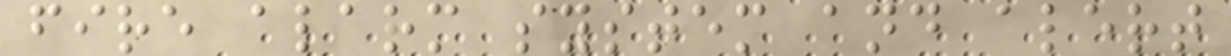fire alarm system and alert
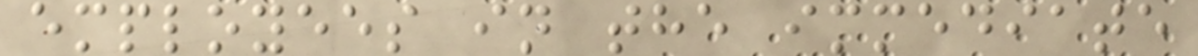employees in the immediate
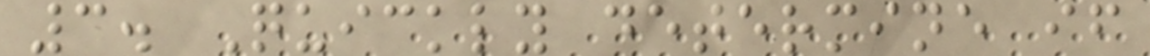3. Quickly determine if
